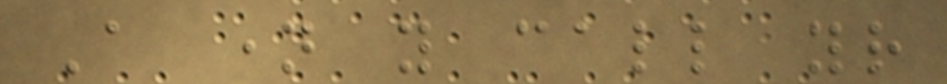A name you call your
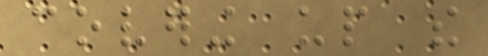covering up the
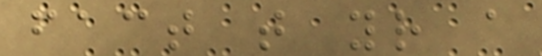fact that your a
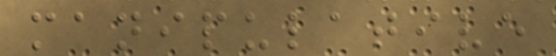manipulative
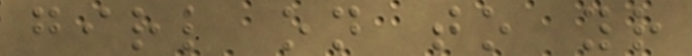girl on to your
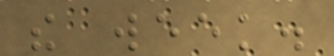the week.
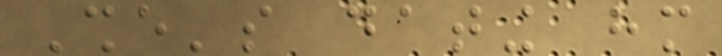She's dating him
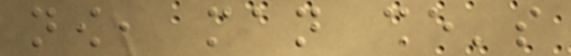now, man she's
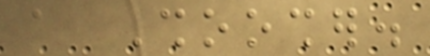a Shoosher.
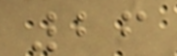26
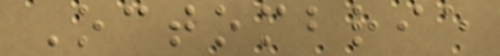Octombrie
